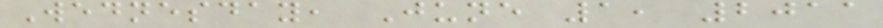Wednesday, June 1, 2011
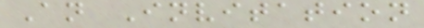An Invitation
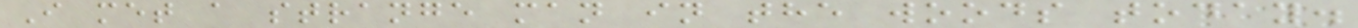I met a strange man in the woods today.
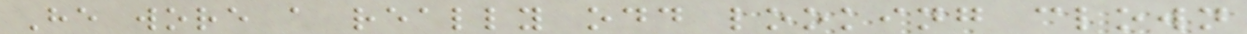He wore a really odd looking clown
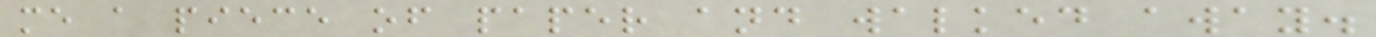me a piece of paper and walked away.
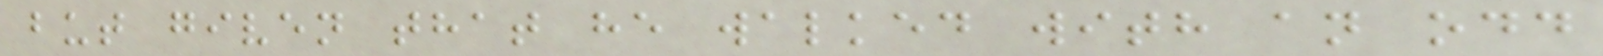but given that he walked with an odd
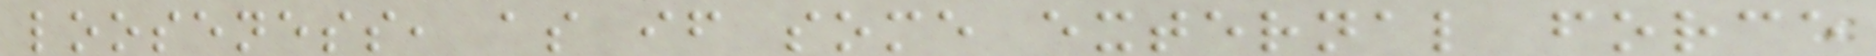looseness, as if some external force
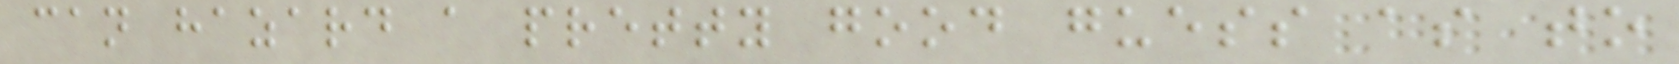can hazard a pretty good guess as to
